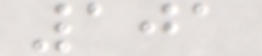101
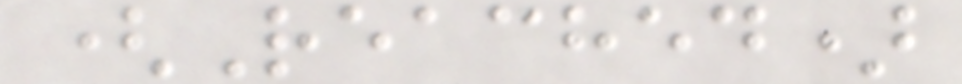(Reached)
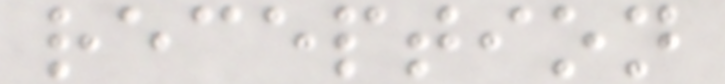reception
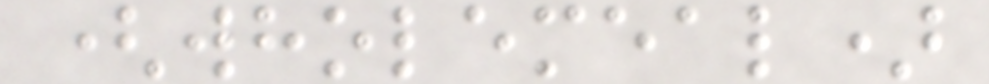(wholemeal)
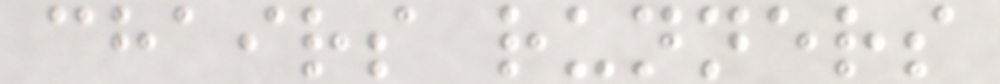chairs runners
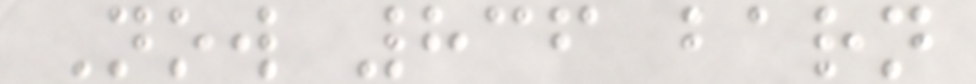Now 836 barn
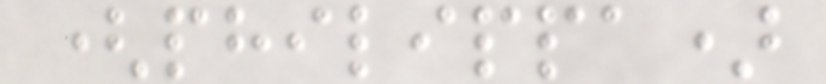(philippa)
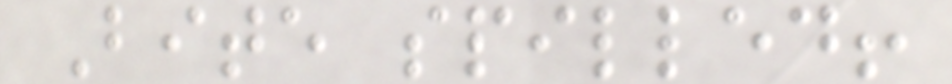Bite spilled!
